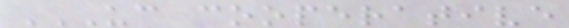UC COOPERATIVE
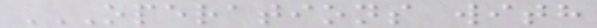OPERATIONS WITH
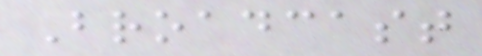Broadcast
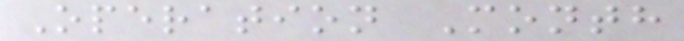Operation Month
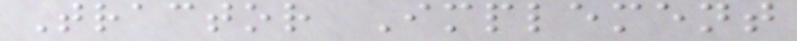Tractor Implement
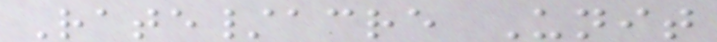Rate/acre Unit
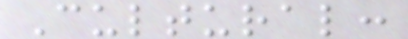Cultural:
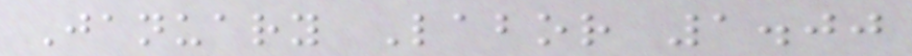January Labor 1.00
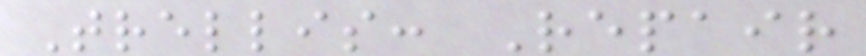Trellis: Repair
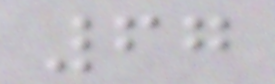67
